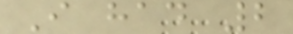I had 2
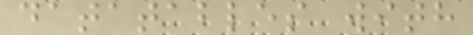datatables with
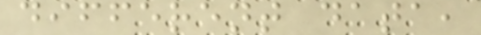different data,
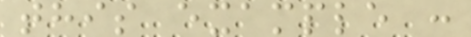this example :
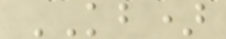KB)
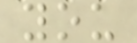you
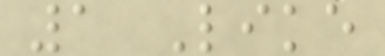1 Like
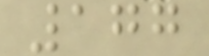177
